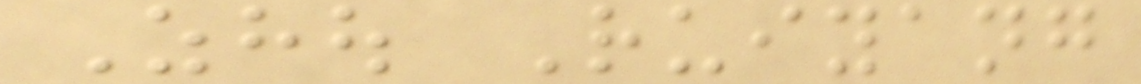Zhou Ruiyang
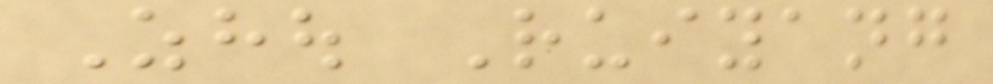Zhou Ruiyang
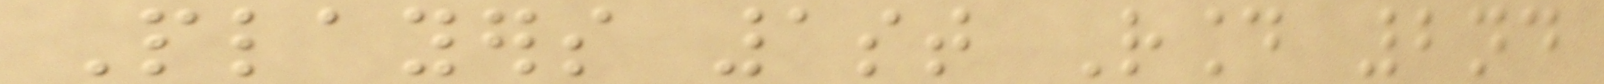Players 1st Round 2nd
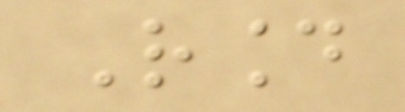Round
